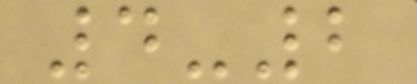4-2
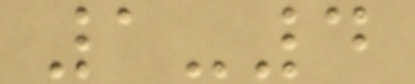1-4
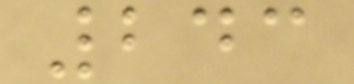243
